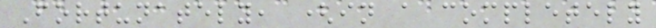Fortunately, (in a completely
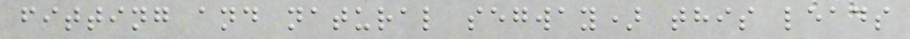fitting and natural segway) this leads
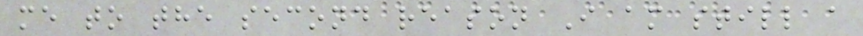me to the second reason I am still a
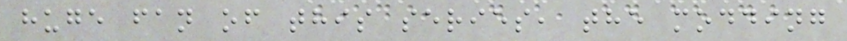huge fan of this series, the modding
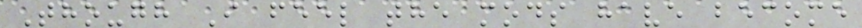Though I feel the mods have become
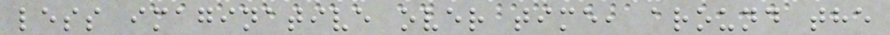less imaginative over time, around the
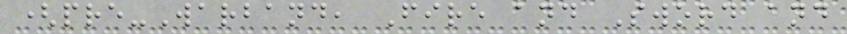(pre-Warband, Fire and Sword and
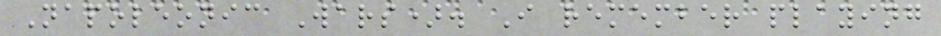Napoleonic Wars). I remember playing
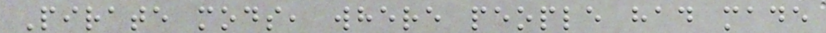Pirate mods, where people had made
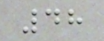48
